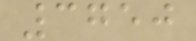3750
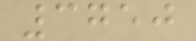3750
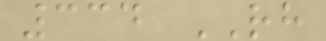334 RH
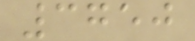3750
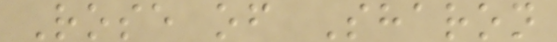Rose of Sharon
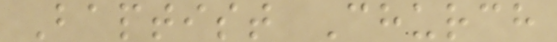Baptist Church
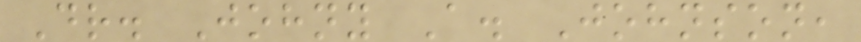Dr. Johny A. Johnson,
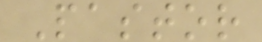Pastor
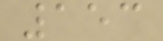153
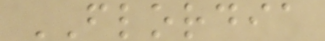FLORDIA
